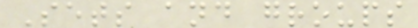Sets and groups
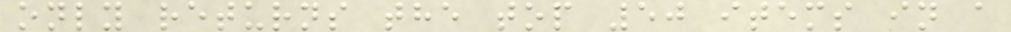only returns the top 50 items in a
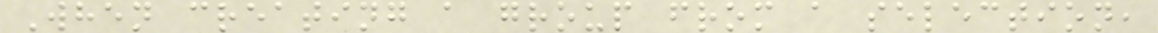When creating a group from a selection,
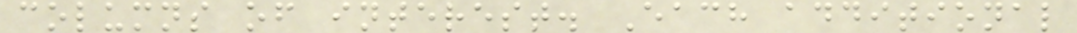columns of interest. Each additional
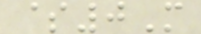$0M
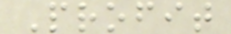Profit
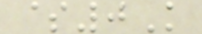$0K
